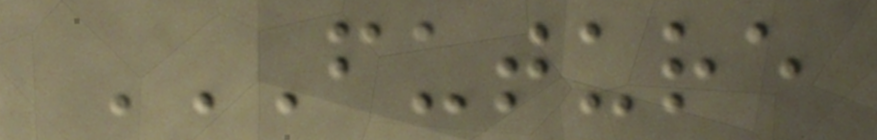FUTURE
